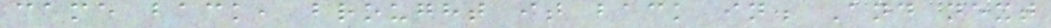came back, brought it back in. And next
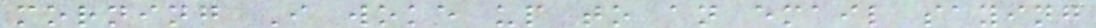morning I woke up to an email saying
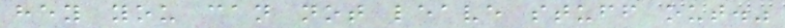hey you can not leave stuff out."
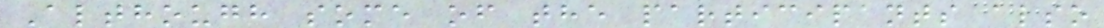Although some of the participants also
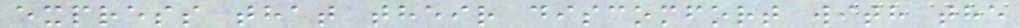express that their discomfort with the
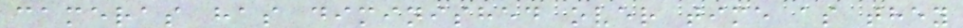cameras has diminished over time as they
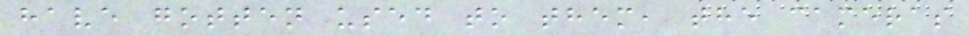have gotten used to them, the cameras
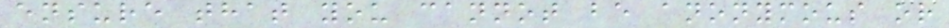ensure that you cannot be anonymous or
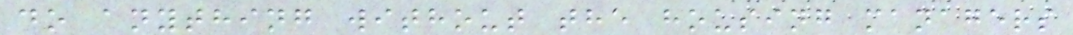do anything without the housing managers
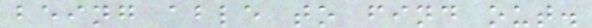being able to find out.
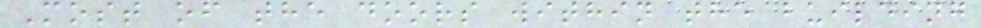Most of the doors within the building
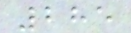285
